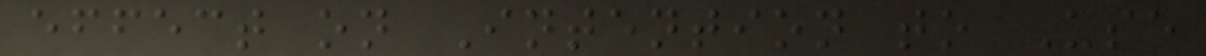effect on Intention to Use
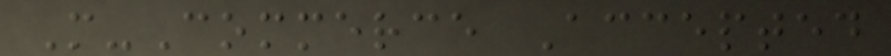M-Commerce Accepted
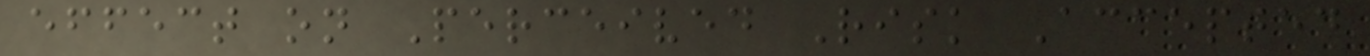effect on Perceived Risk Accepted
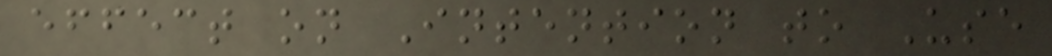effect on Intention to Use
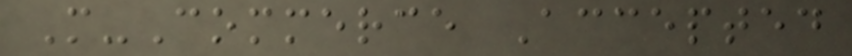M-Commerce Accepted
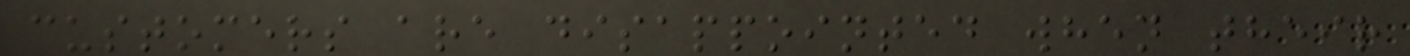customers are disappointed when their
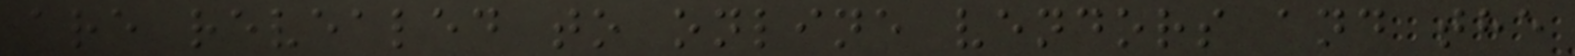are revealed to online vendors and the
